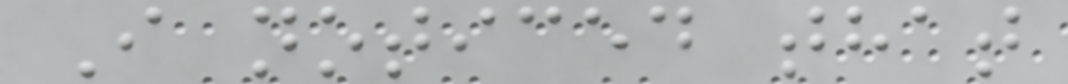I noticed that
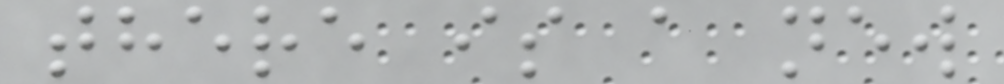there is a new
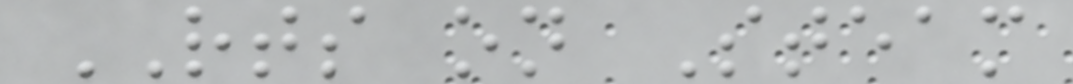RTS on Steam
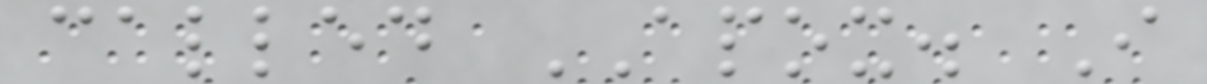called APOX. I
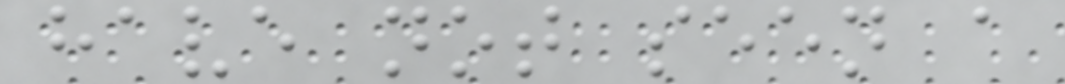have not seen a
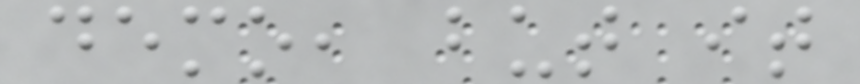demo, but it
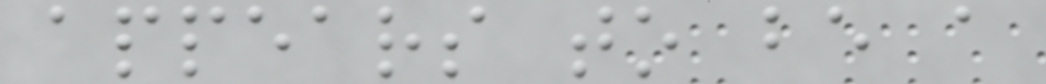appears to be a
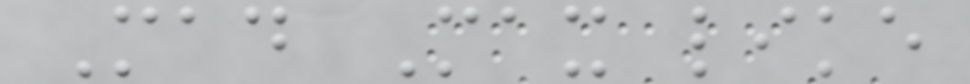Mad Max like
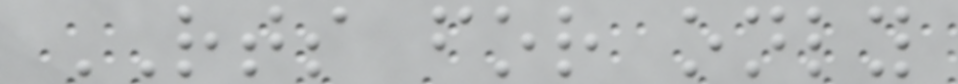RTS for only
